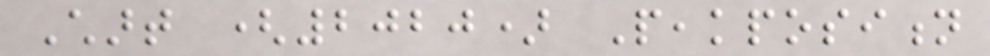Chart (2020) Peakposition
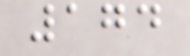174
